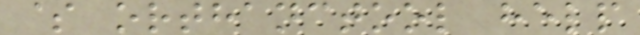$ orthanctool help
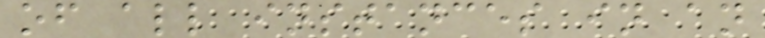of all instances in an
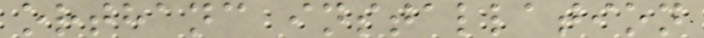orthanc installation
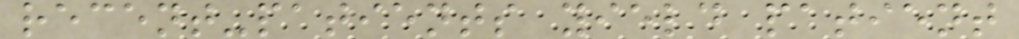recent-patients yield patient
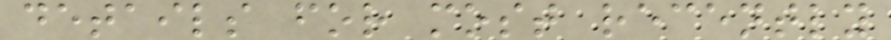details for most recently
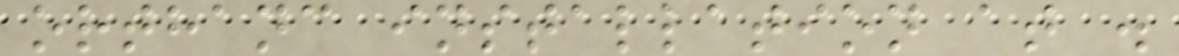orthanc installation at .
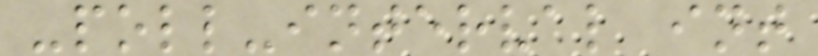-poll-interval int
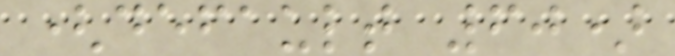(default 60)
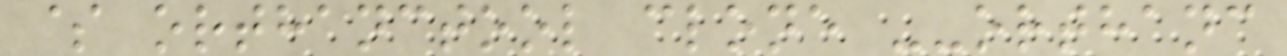$ orthanctool clone --orthanc
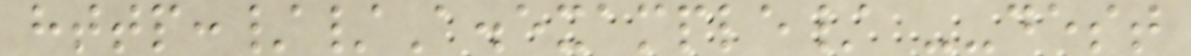http://A.example/ --dest
